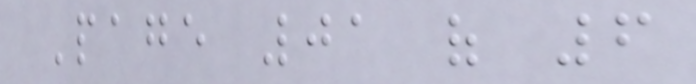Page 01 of 6
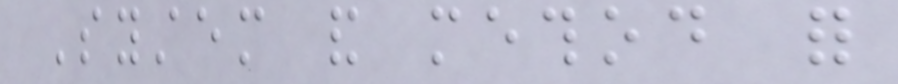System and method for
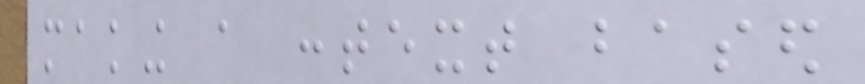making a context based
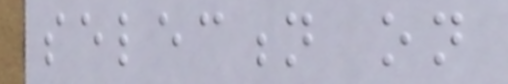selection on
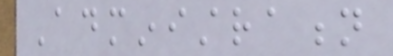Administration
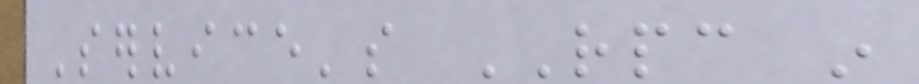Service's RPC in
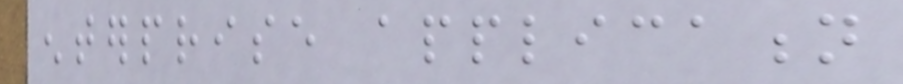enterprise application
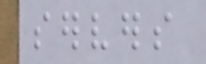servers
